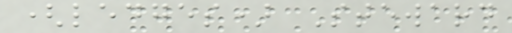(ledges) Steward
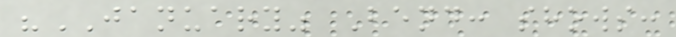"JANUARY" Bend: shows:
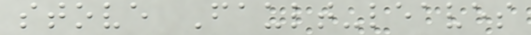stove Fault-leaves
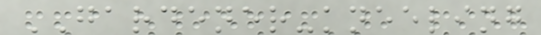GARDENER-kneeling
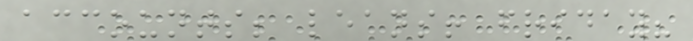accounts; leans! friday?
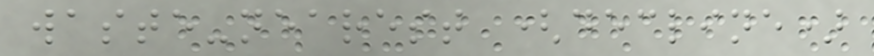waste-nearest (decline)
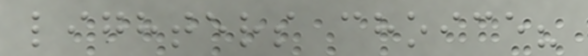lighters choice?
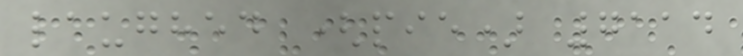laughed (pie) 7114
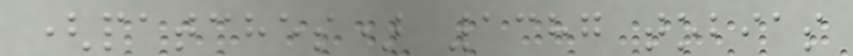(patches) 1387 tobias
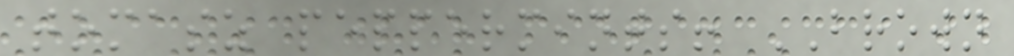tomasz peppermints! BROWN
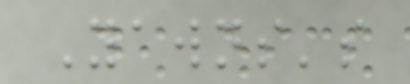Yawns's
